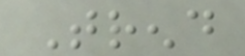Trend
